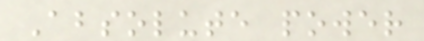Absolute power
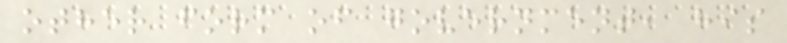other form of government, his
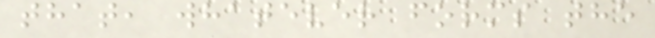that, whatever forms the
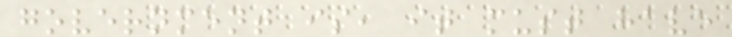government is, it must have
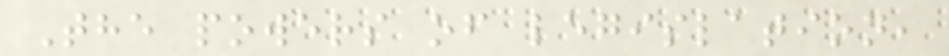The powers of legislation,
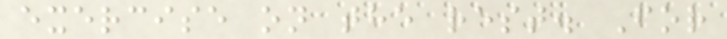exercise on the rest. For
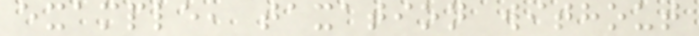example, taxation without
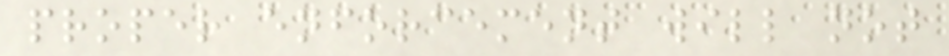proper enforcement will not
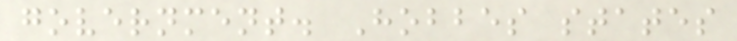government. Hobbes states
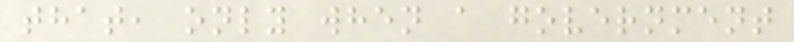that, only when a government
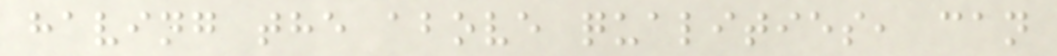having the above qualities, can
